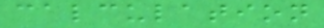calculation
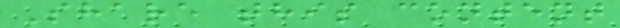Share this content
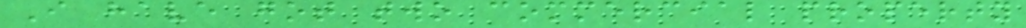I have got two commercial property
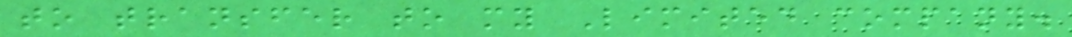to transfer to my Limited company.
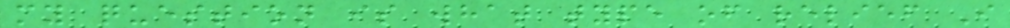my question is what type of relief I
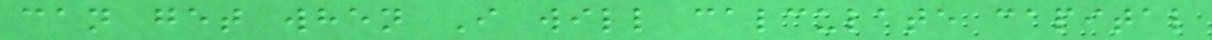can get when I will calculate capital
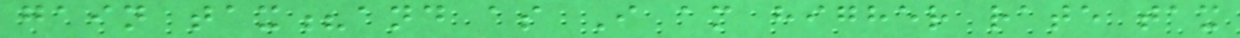gain tax?and as I am higher rate tax
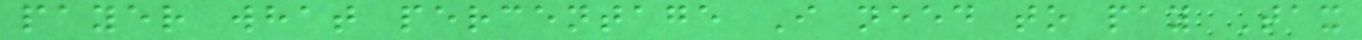payer what percentage I need to pay Tax
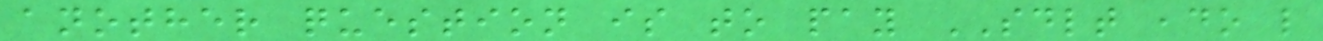another question is to pay SDLT ,do l
